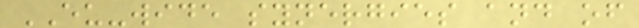EU-wide synergies and of
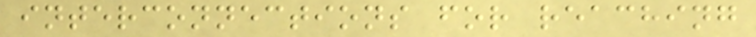interconnections for reaching
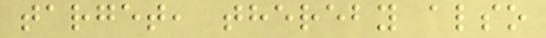target, thereby also
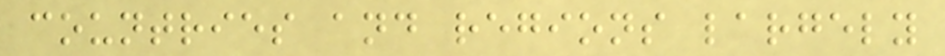countries and regions largely
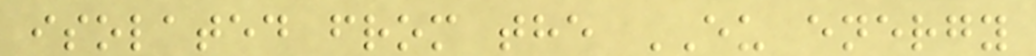isolated from the EU energy
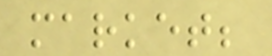market;
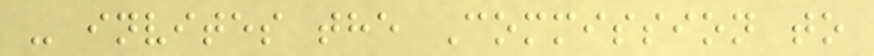- invites the Commission to
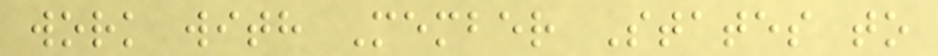work with Member States to
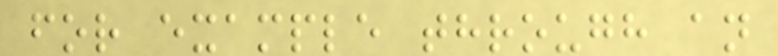for example through an
